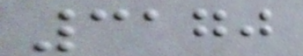3170
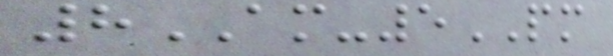8AM-5PM
